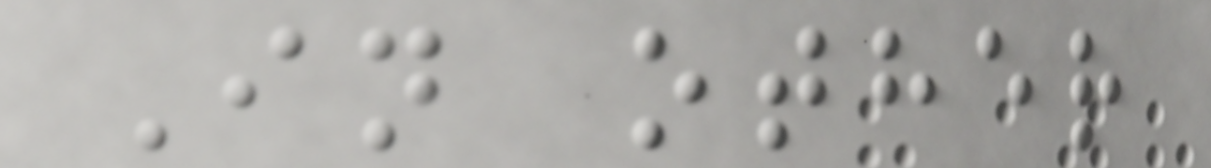In other
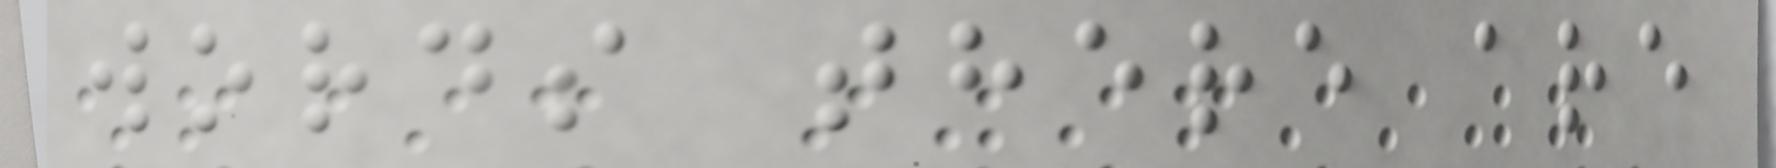words there are
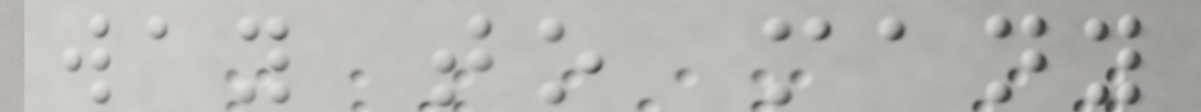way to many
